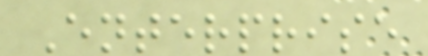Enterprise
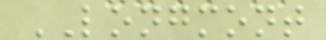LONGMONT
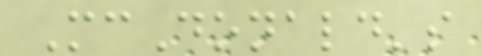McDonald's
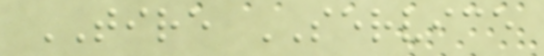TIRE SERVICE
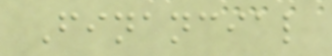Financial
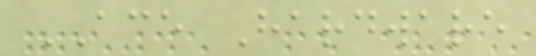ACE Hardware
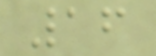16
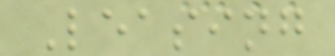Leasing
